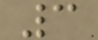3
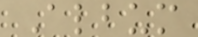Album
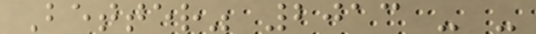Better" 2013 - -
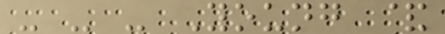- - - Young &
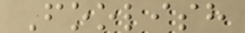Foolish
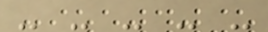- - - - -
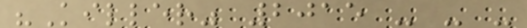"Killer" 2015 - - -
